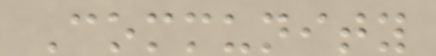Community
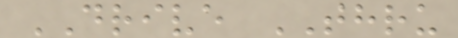DRIVE THRU
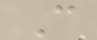C
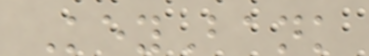KeyBank
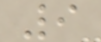9
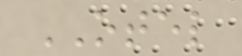OTEL
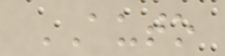AUTO
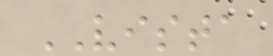VISTA
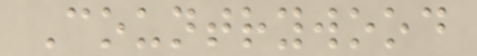Countrywood
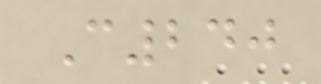C240
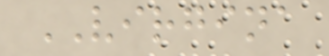VIRGINA
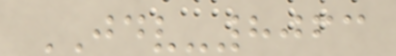JDV-8063
